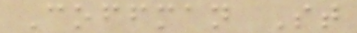Coffman St
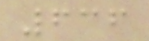636
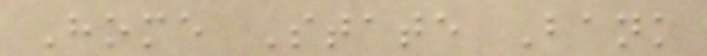Home State Bank
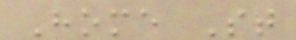Home St
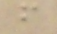f
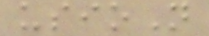usioN
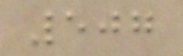507
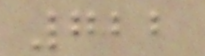722
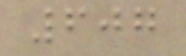607
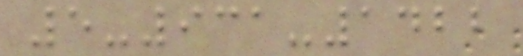5-931-1422
